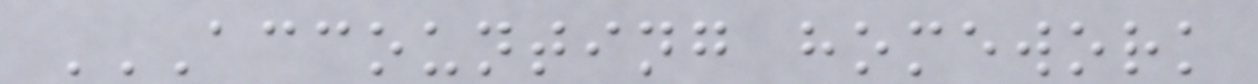ACCOUNTING HOMEWORK
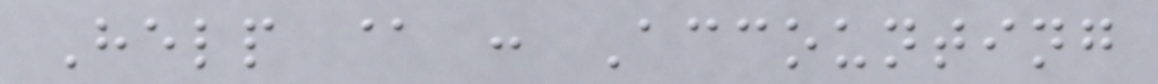Help @ : Accounting
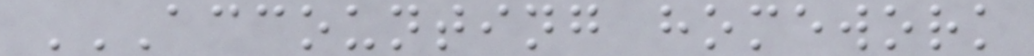ACCOUNTING HOMEWORK
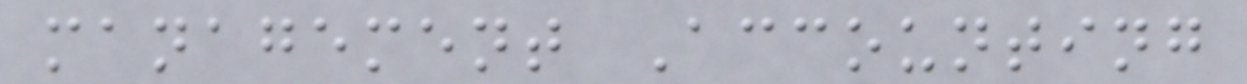management Accounting
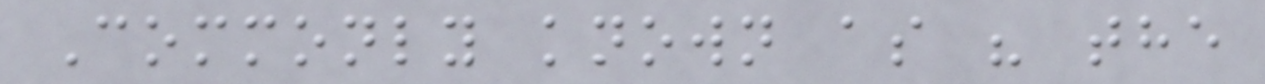Commonly known as " the
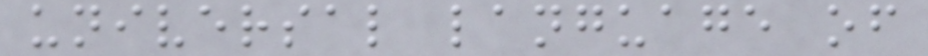universal language of
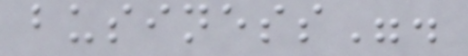business".
